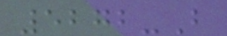5272-B
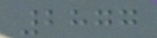2877
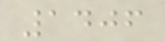1406
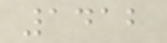1412
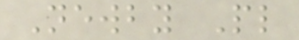Newby Pl
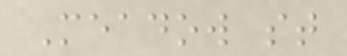Meadow st
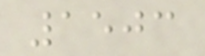1503
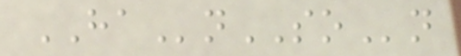HAnSOn
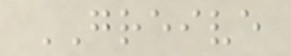GREIVE
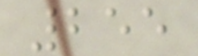255
